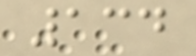134
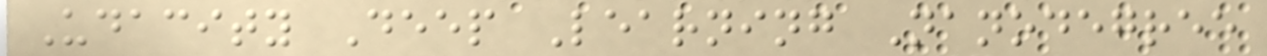Udacity Deep Learning Nanodegree
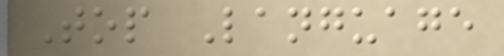Top Language
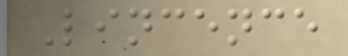Lincence
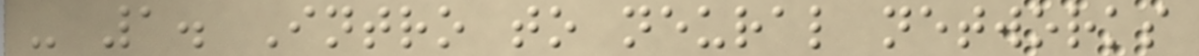- 1. Intro to neural networks
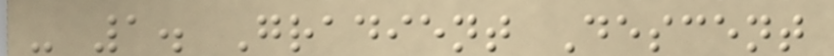- 1. Gradient Descent
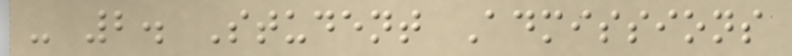- 2. Student Admissions
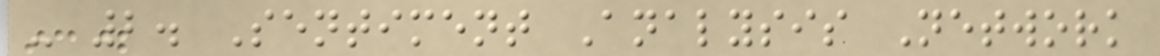- 2. Sentiment Analysis Network
